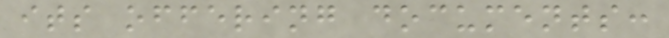its offering documents:
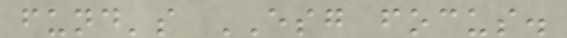fund's ESG focus.
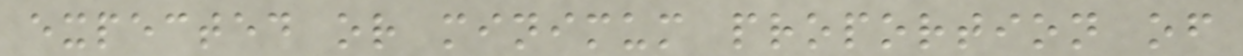expected or minimum proportion of
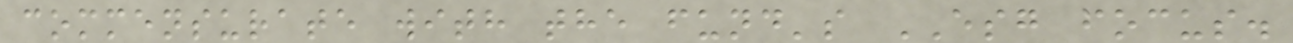commensurate with the fund's ESG focus.
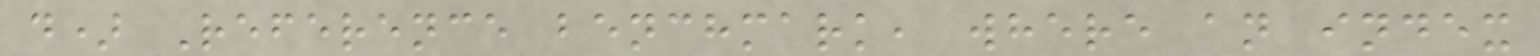d) Reference benchmark, where an index
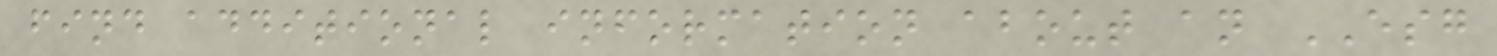find additional information about an ESG
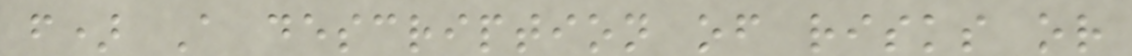f) A description of risks or
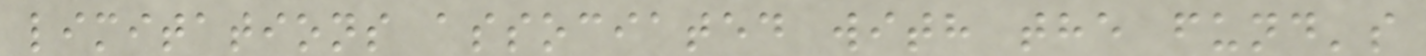limitations associated with the fund's
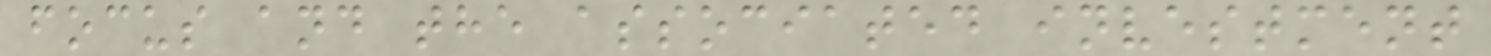focus and the associated investment
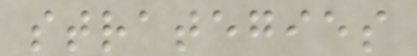strategies
